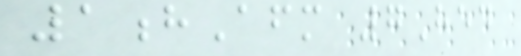1hAfm 7Hed
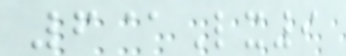6@Lx9
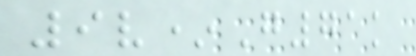9v*G71k
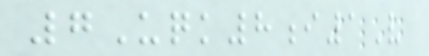7Uqk8i1V
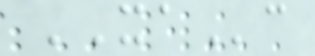XAc
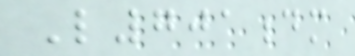L701dm
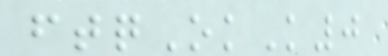ftqOkK0
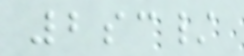2sc/
